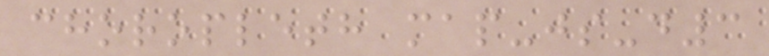choropleth map-js-d3
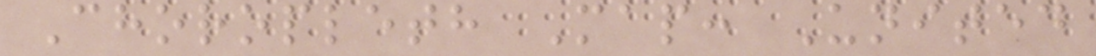Choropleth Map: United
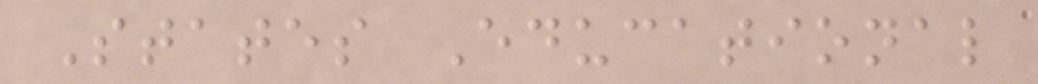States Educational
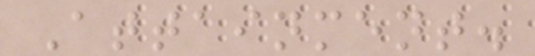Attainment.
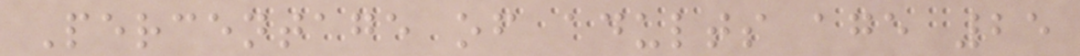Percentage of adults age 25
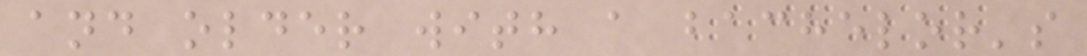and older with a bachelor's
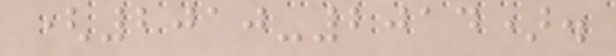(2010-2014).
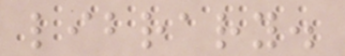library.
